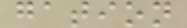gation
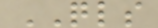QLS
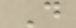D
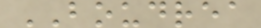BOUDREA
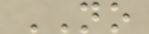NO
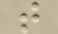t
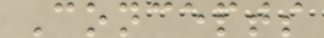Concepts
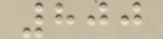800
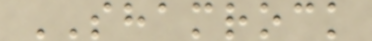SHAMROCK
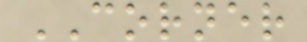CORNER
